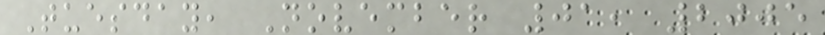Tuesday, November 01, 2005
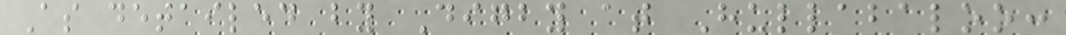As detailed by Digby at Hullabaloo:
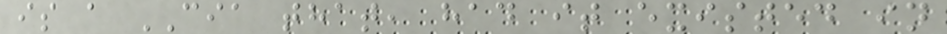is a CIA that, had it existed in
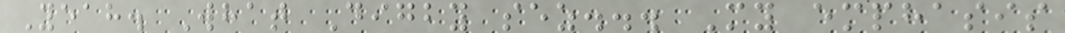Yeah. What Digby sez... My emphasis
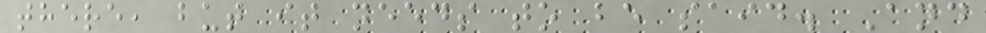there, but it needs to be said. And
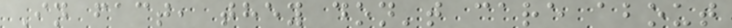In fact, they don't care about
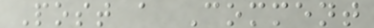Post a Comment
